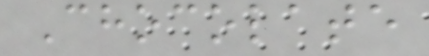Chocolate
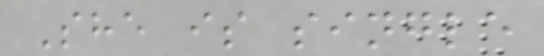She is single
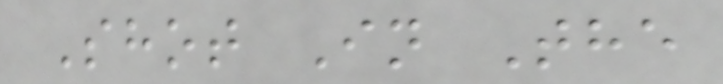Shot In The
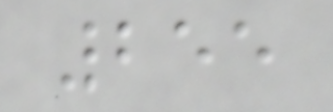255
